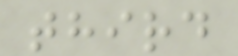third
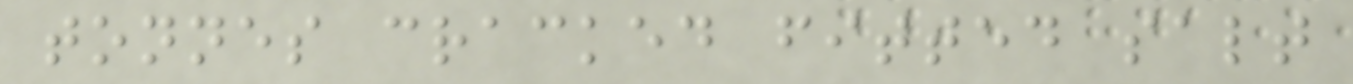tonnes cracked fitted salt
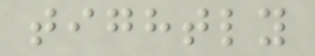tightly
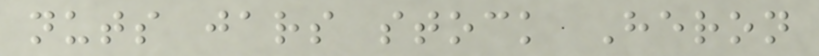nuts jars stock Heron
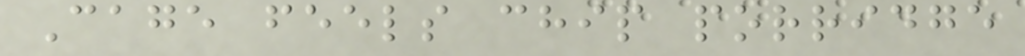Cage feels chip porridge
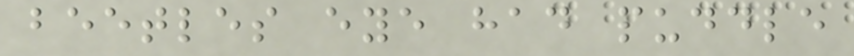beetles eye had puddle
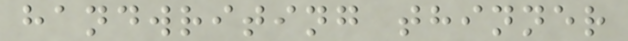handwriting thinner
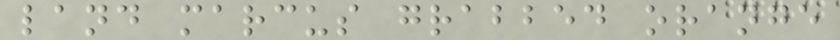land marcus grabbed orange
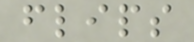flips
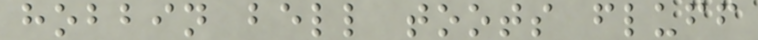hobbin bell toots fluff
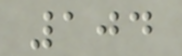104
